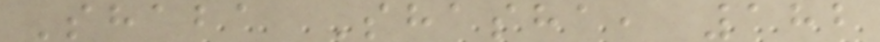Shaba Shasha, 182
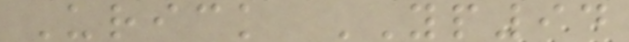Urick YP94
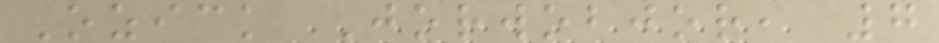Ozick Jorwobjor, 7
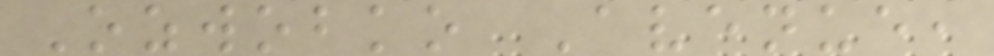Ozwobko Avenue,
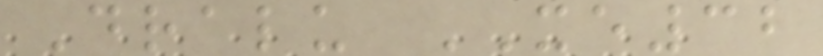Dralu XE32
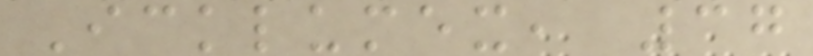Icklumex, 37
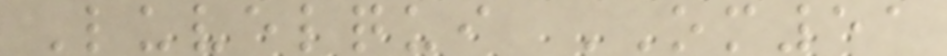Luvelqui OM51
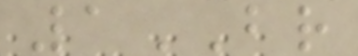1BR
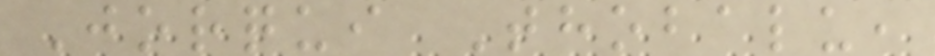Jorqui Thobalu,
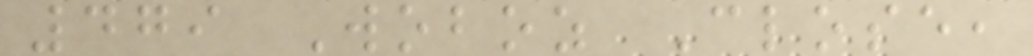479 Woboz Close,
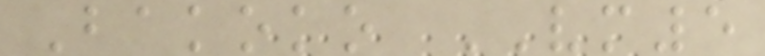Bakoko VM5
